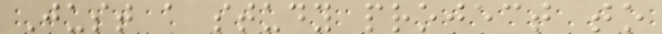Just a study project to
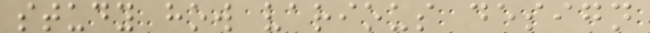study how various design
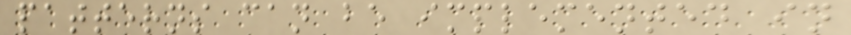patterns can be implemented in
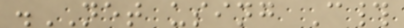.NET using C#
